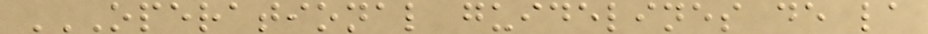OPERATIONAL GUIDELINES DE LA
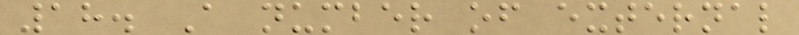18. A number of external
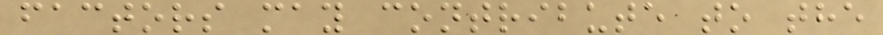factors may contribute to the
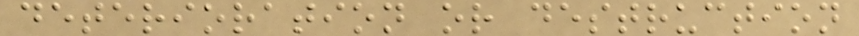deterioration or destruction
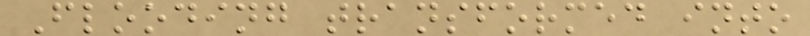Flooding transformed into
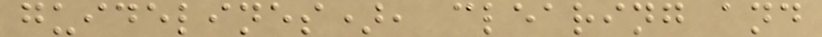guidelines), clearing and
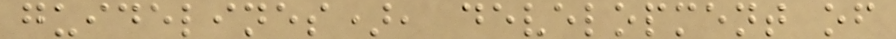guidelines), development of
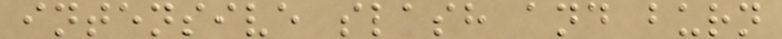intensive slash and burn
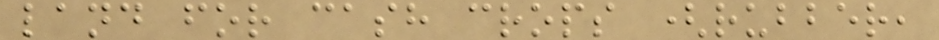land for cash crops (rubber,
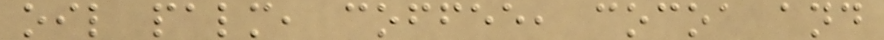oil palm, coffee, cocoa and
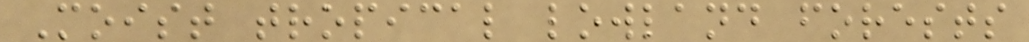Moist tropical lowland forests
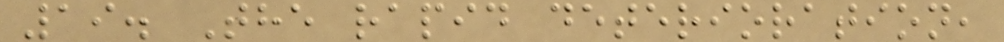19. The rapid deterioration,
